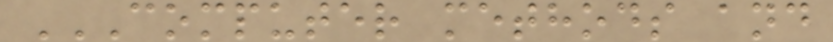COMPUTER METHODS AND
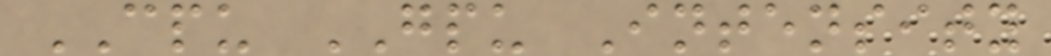CPU GPU Intensity
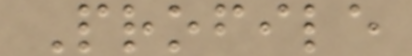Profile
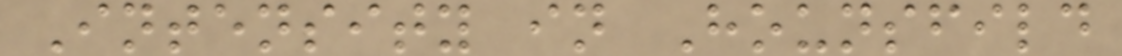Intensity in Hounsfild
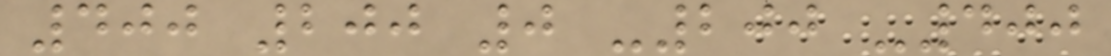400 200 0 -200 -400
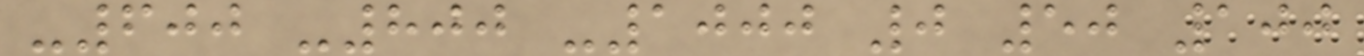-600 -800 -1000 0 50 100
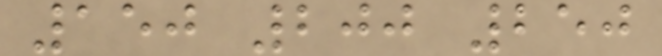150 200 250
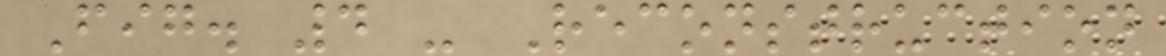Fig. 4 - Reconstruction
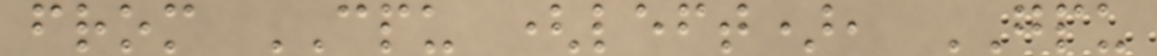from CPU (left), GPU
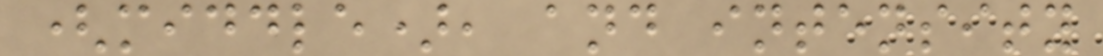(middle), and intensity
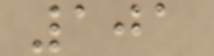101
